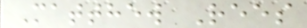Matthew Rees
